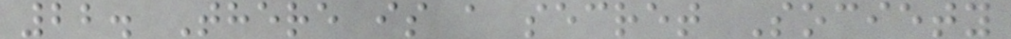22. There is a secret Society
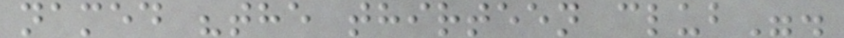named "the thirteen club".
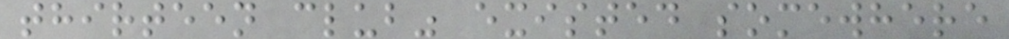thirteen club" existed somewhere
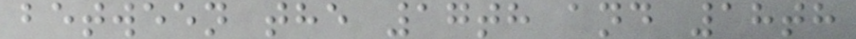between the 17th and 18th
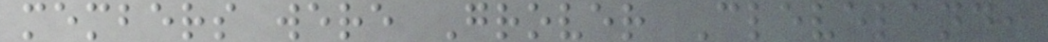members were Grover Cleveland,
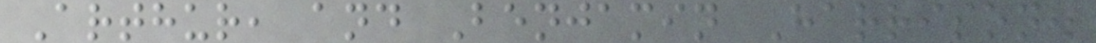Arthur, and Benjamin Harrison.
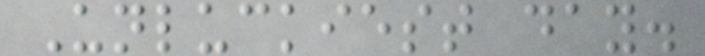Unluckiest day.
